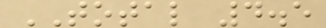TOTAL 4.5
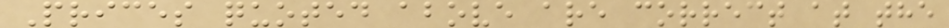Prices quoted above are correct at the
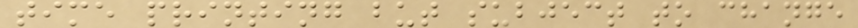time printing but subject to change
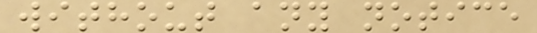without any notice
